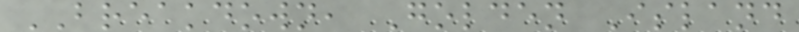BREAKDOWN, Golden Island
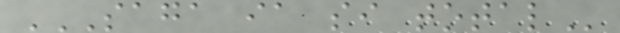SAGA IA SI TOTAL
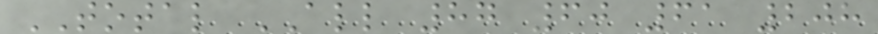TOTAL ALL 87 60 61 208
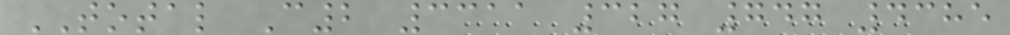TOTAL C2 3311 327 747 4385
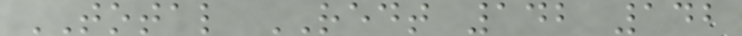TOTAL REDT 142 142
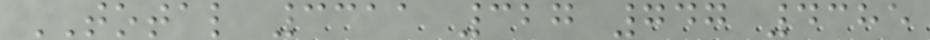TOTAL 3311 327 747 4385
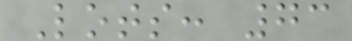Lots: 73
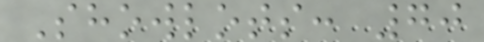Showlots: 70
